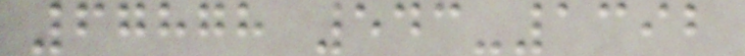67878 543-1392
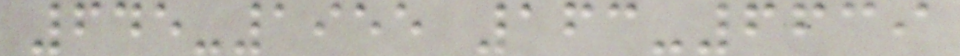645-1955 163-6639
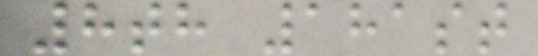8th 181st
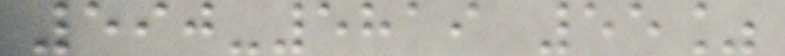590-5819 55%
